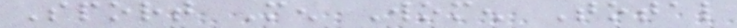Sport Men Women Total
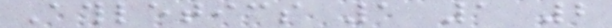Athletics 1 1 2
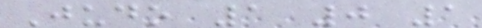Judo 1 0 1
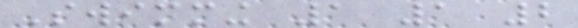Swimming 1 1 2
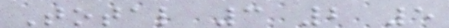Total 3 2 5
